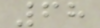68
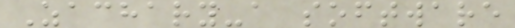Zachary-a software
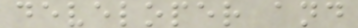developer and
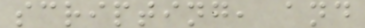scripting, and
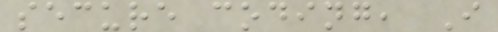secure coding, I
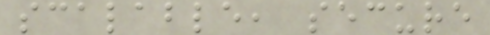scalable, secure
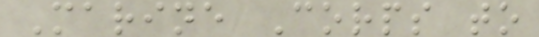Marine Corps to
